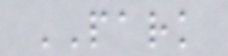PARK
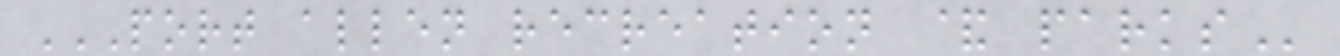PORT ALLEN RECREATION & PARKS
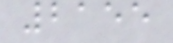2155
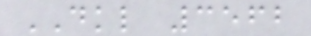DKL 3562
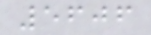5606
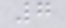7
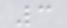3
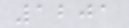1201
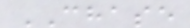CHASE
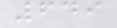649
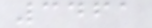3461
